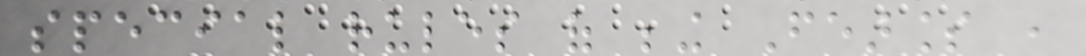special rules of being Fearless ,
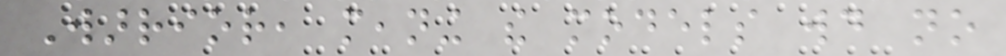Warrior, meaning the models would no
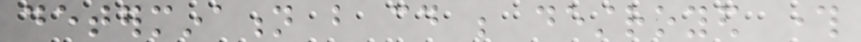determination but could be destroyed through
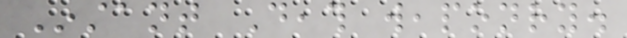Instant Death weaponry.
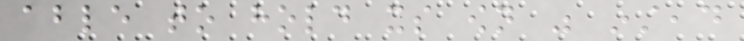able to hold its own was instead
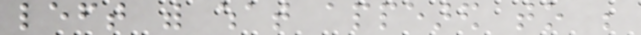left with what appeared to be
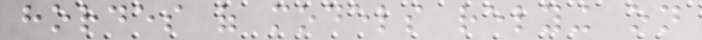hordes of models relying on
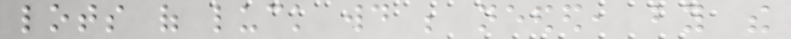lots of luck would be needed, by the
